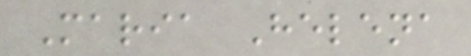Maria Helena
